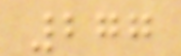277
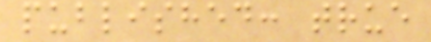published: true
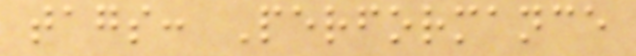tags: Performance
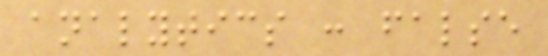analytics : false
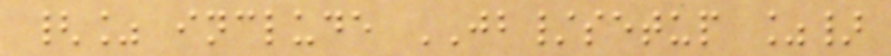{% include JB/setup %}
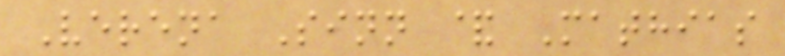Verena Sinn & Mathias
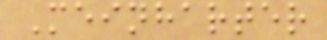Meinharter
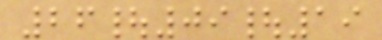26|09|19
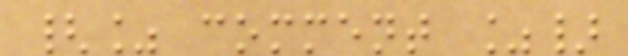{% comment %}
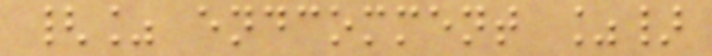{% endcomment %}
